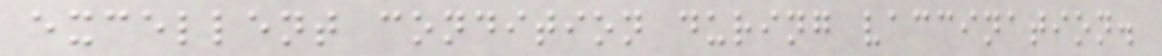excellent condition during vaccination.
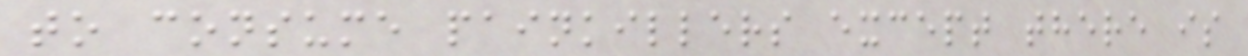to consume painkillers except there is
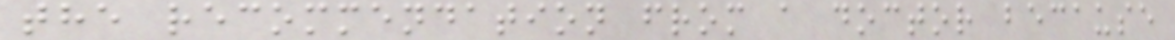the recommendation from a doctor because
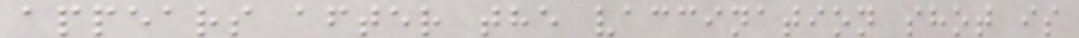appears after the vaccination shot is
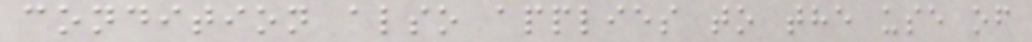condition also applies to the use of
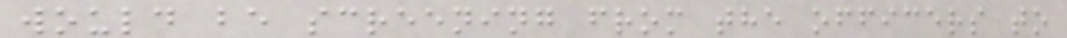would be screening from the officers to
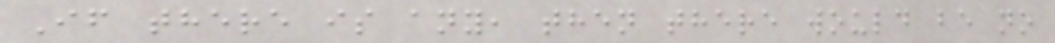If there is any, then there would be no
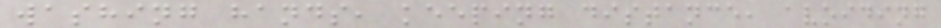washing hands, keeping distance, avoiding
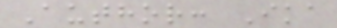Author: Ika
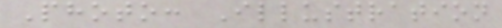Photo: Illustration
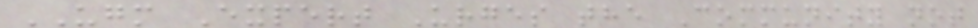UGM Expert Urges the Community not
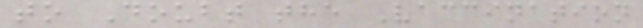to Doubt the Vaccination
